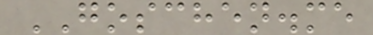GOSCHEN.me
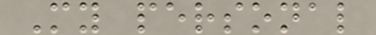My personal
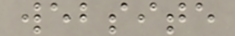website
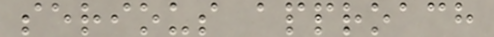serious approach
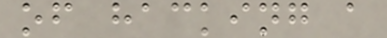of hacking a
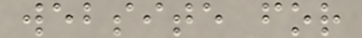website for
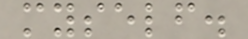myself.
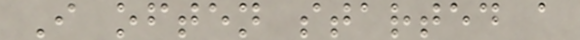I often started a
